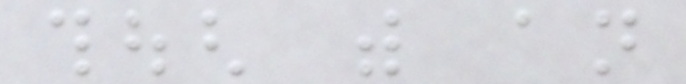though with an
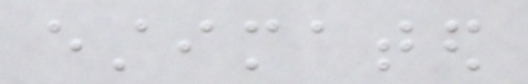estimated
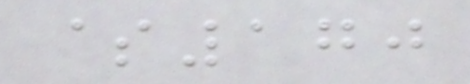$170
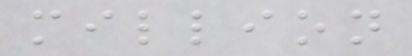million
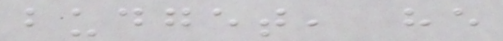budget, he
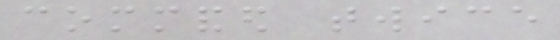commanded twice
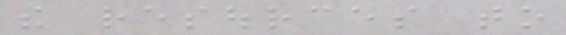the resources to
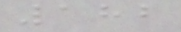182
